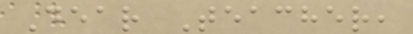Dear Teacher,
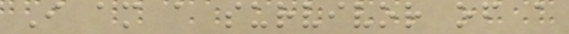I am a survivor of a
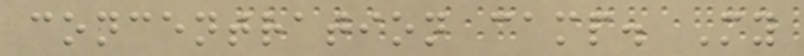concentration camp. My
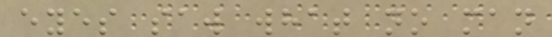eyes saw what no man
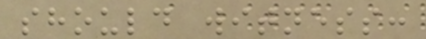should witness:
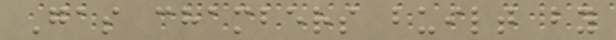Gas chambers built by
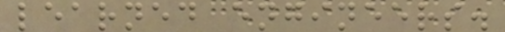learned engineers.
